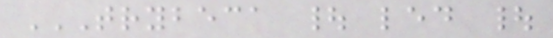TRYBECA | LED |
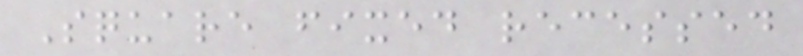Square fixed recessed
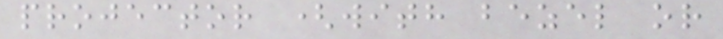projector (with bezel or
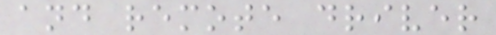and remote driver
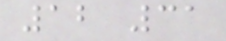12 31
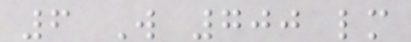6 W 700 lm
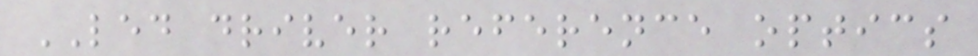LED driver reference optics
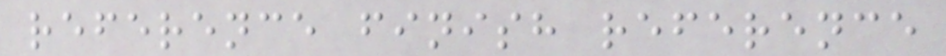reference finish reference
